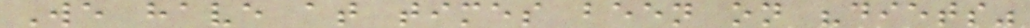We have at times been on "diets"
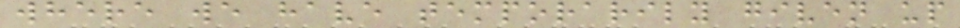where we have temporarily given up
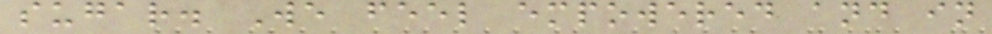sugar. We feel empowered and in
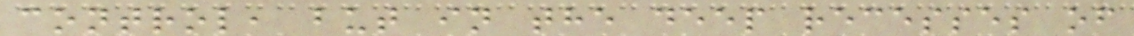control, but in the deep recesses of
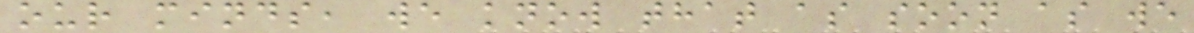our minds, we know that as soon as we
